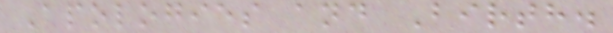Apologies and Birth.
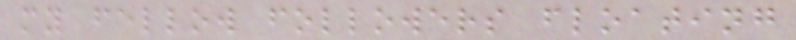my fellow followers floating
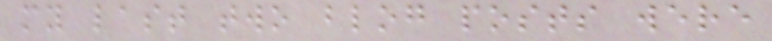my last two blog posts were
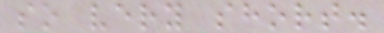so very short.
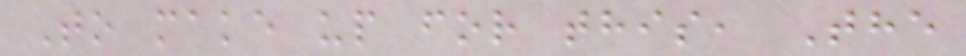To make up for this, The
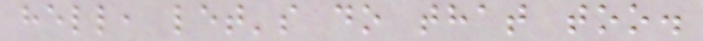hell, let's do that too.
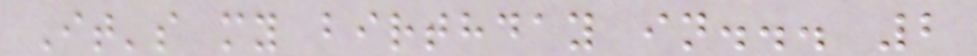It's my birthday in... 2
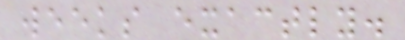weeks exactly.
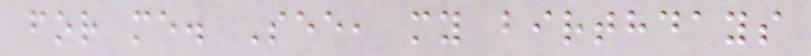for me. See, my birthdays
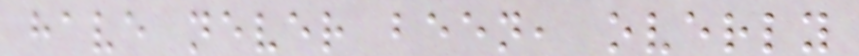have never been, overly
